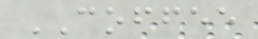COFFEE
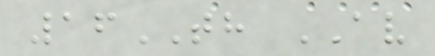16TH AV
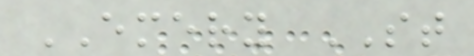EMERY ST
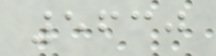5630
